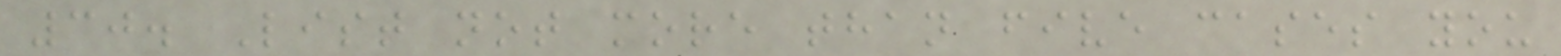30. List not more than five cases you
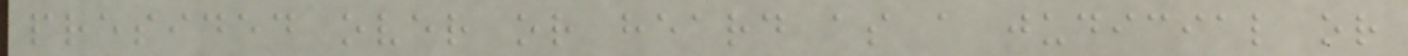presided over or heard as a judicial or
